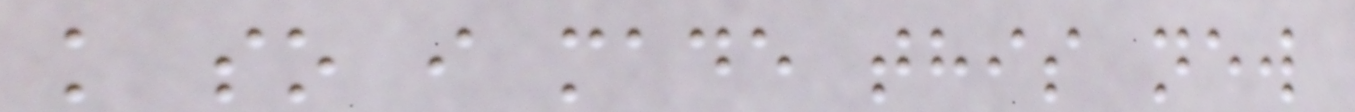k so i made this new
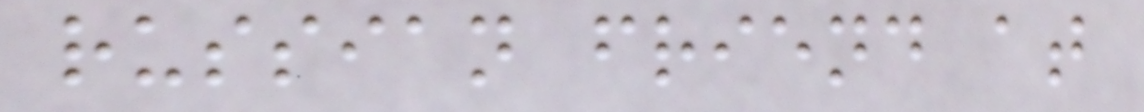russian friend at
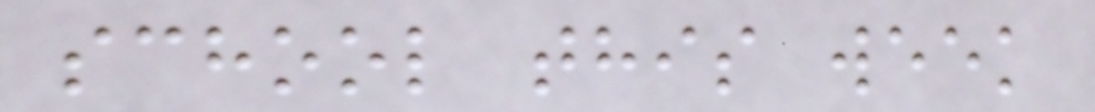school this week
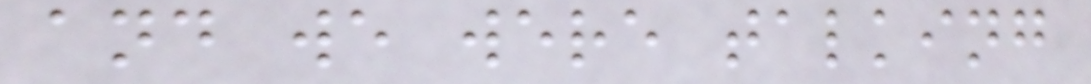and we were talking
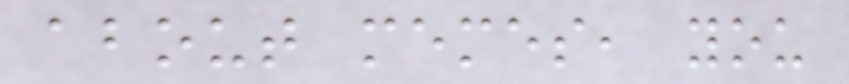about memes, you
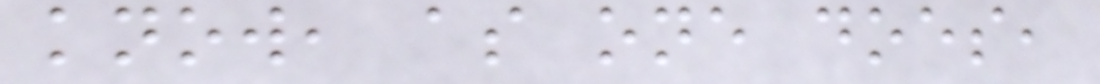know, as one does,
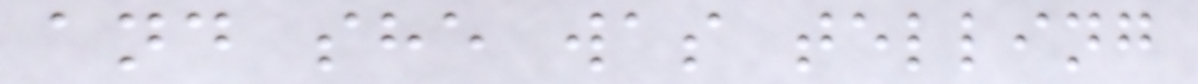and she was telling
